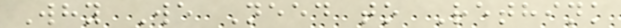Why We Need to Rethink
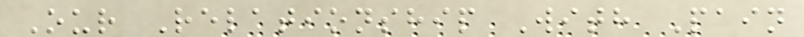Our Relationship With Pain
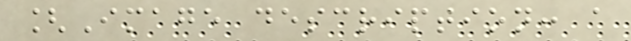[Image description: a
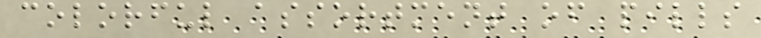colorful assortment of pills
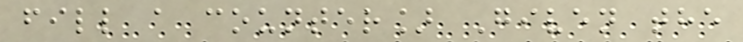fill a counter] Given the
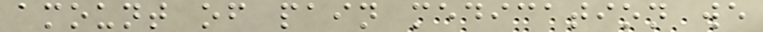amount of pain medication we
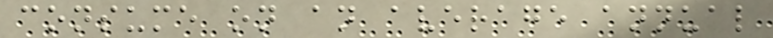consume on an average annual
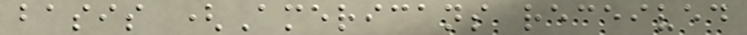basis (Americans received
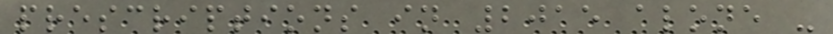prescriptions in 2015 alone -
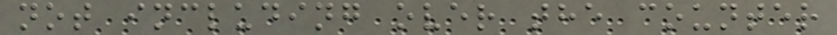not including over the counter
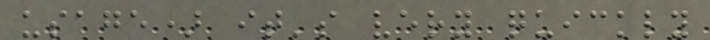usage) it's very quickly
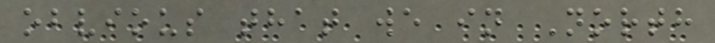obvious that we in North
